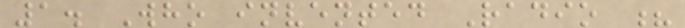1. Who invented Radio ?
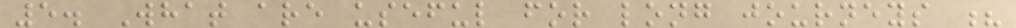5. What are useful for long journeys ?
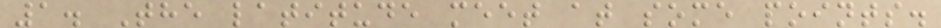1. The latitude meet at some points.
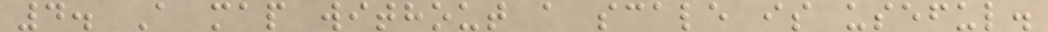4. A map without a scale is useful.
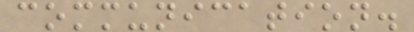communication.
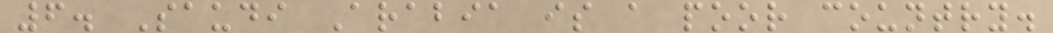6. Saudi Arabia is a poor country.
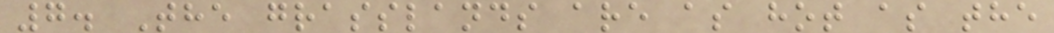7. The grasslands are as hot as the
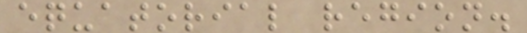equatorial region.
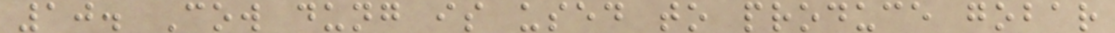10. Cow dung is used to produce gobar
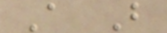A B
